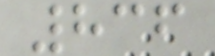836
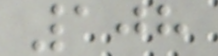108
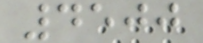4500
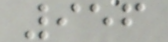956
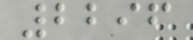2296
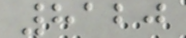8120
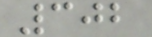302
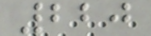220
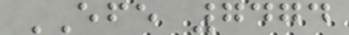EFE 7474
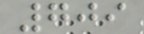709
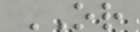OR
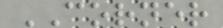CORNER
